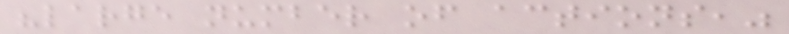"large number of actions,"
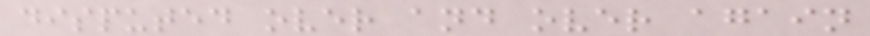disputed over and over again
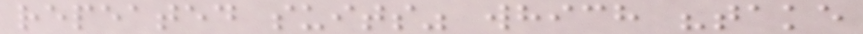repeated suits" which "take
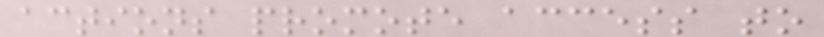actions promote access to
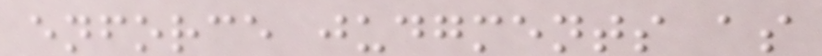enforce judgments as
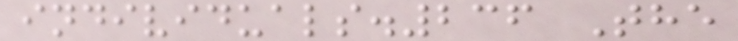individuals.236 The
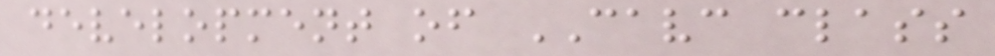development of CAVC class
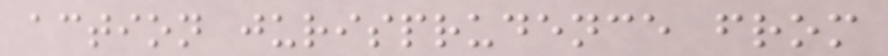action jurisprudence from
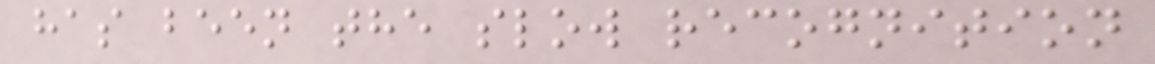has been the slow recognition
